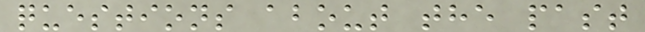questions about the past
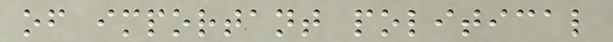of important political
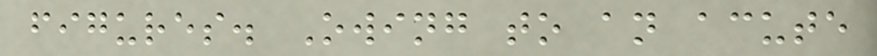figures. Owing to an acute
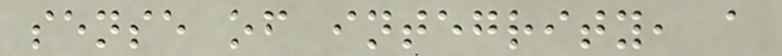sense of integrity, a
